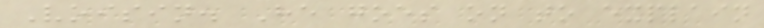Voisin. He goes on to explain
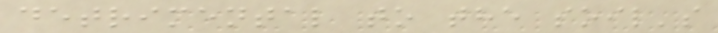detrimental to the soil's
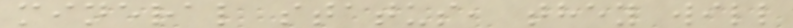mineral status, they will
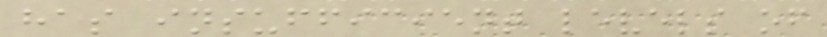has insufficient levels of
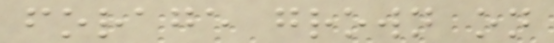forage grown on
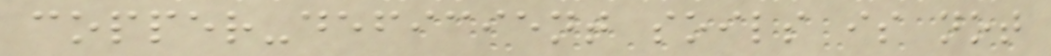copper-deficient soils is not
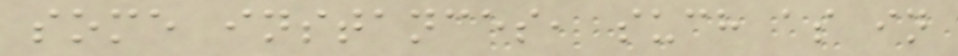some instances, such as in
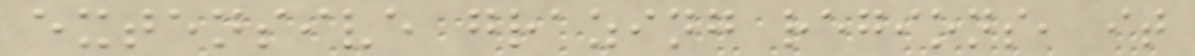extensive grazing regions, it
